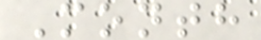Month
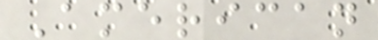American
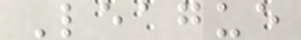League
